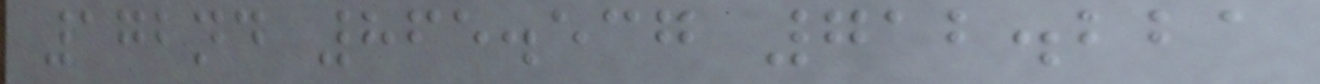172nd 865.537 712.221
